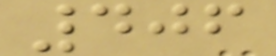406
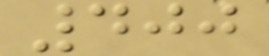400
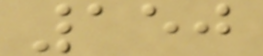150
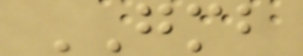GMB
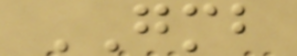GMB
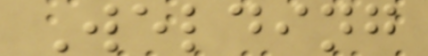Welding
